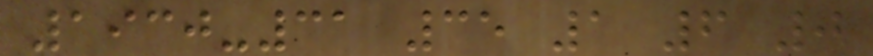1930-31 35 1 6 0
